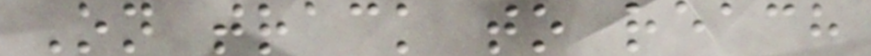On track to reach
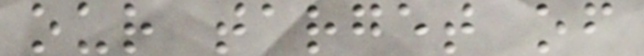our target of
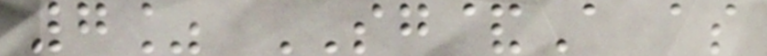7% SG&A as
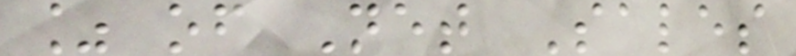% of Net Sales
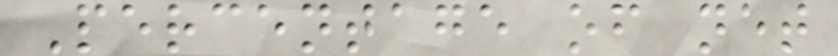Percentage of net
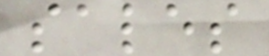sales
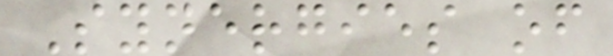Synergies of
